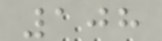108
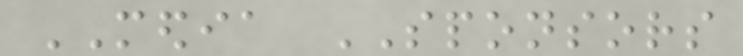MEDIA SPONSORS
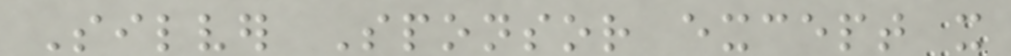Silver Sponsor except it
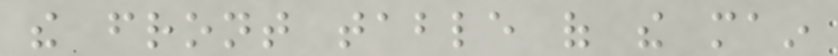the front table of the main
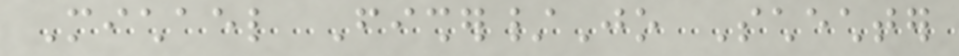Michael Fisher/Jo Schechter
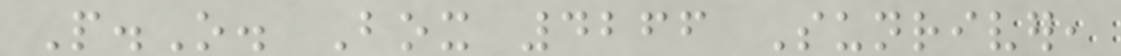P.O. Box 4266 Sunriver,
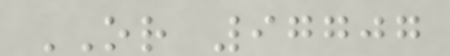OR 97707
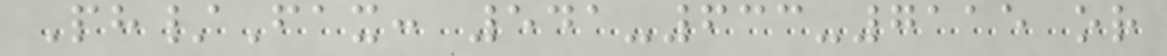Ph/Fax: 541-633-7115 or
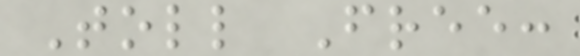Toll Free:
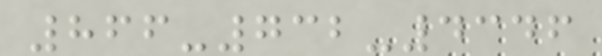866-732-4346
